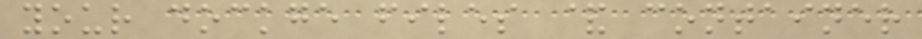your dockge files & container
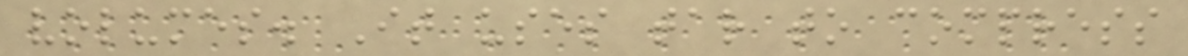volumes. It uses tar to compress
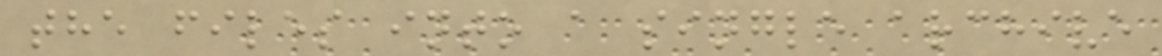the files into a single archive
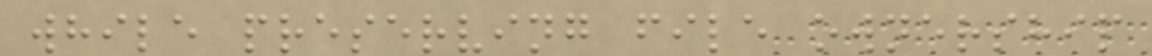while preserving file ownership
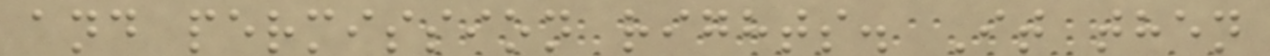and permission rights. It then
